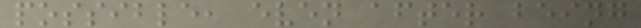possible, even after being
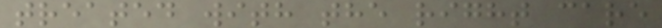treated with the right care
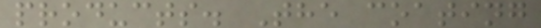products. The coating
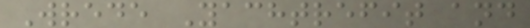Wrede Yachtrefit and
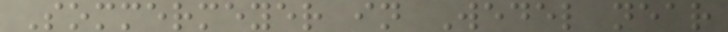Sommermeyer in Wedel near
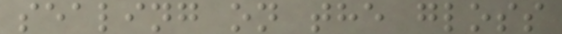sealing on the gloss
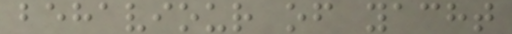behaviour of yacht
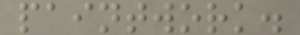paintwork.
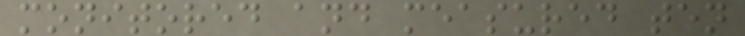monitored and measured ten
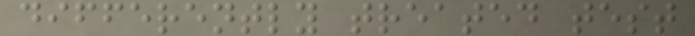differently treated test
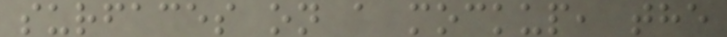surfaces on a mockup, the
